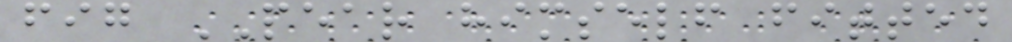fig PEAR himself fitted
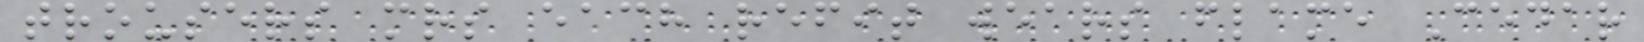trousers mrs each refit wears flame Cedar
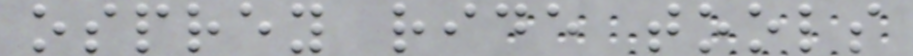osprey ride tools
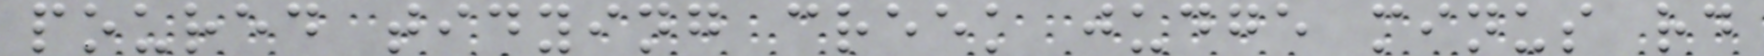poured tidying creek judge minus rd
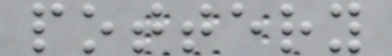pottery
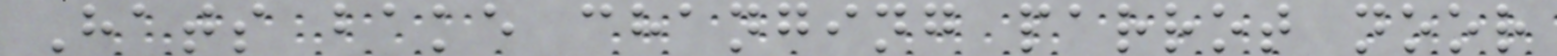Hats bake changing parrot noor
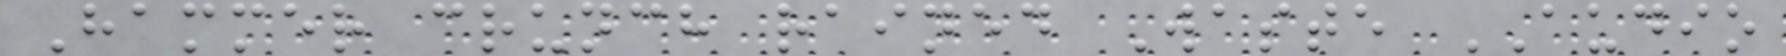Hammer crunch rained Waste AUDIO
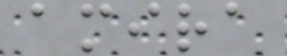amira
